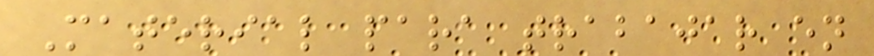Material para trabajar en
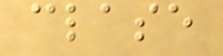clase
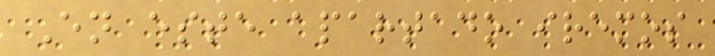En este apartado iremos
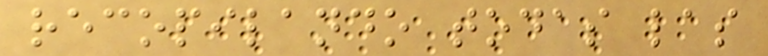recopilando todas las
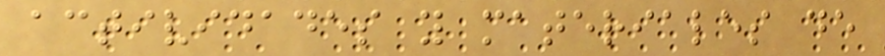actividades y materiales de
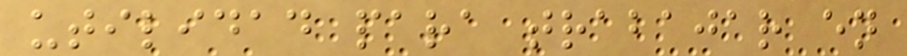utilidad para trabajar en
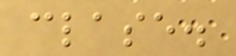clase.
